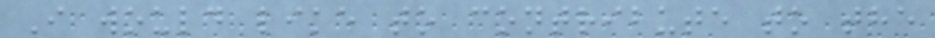I would like to contribute to the
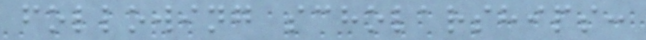following scholarships:
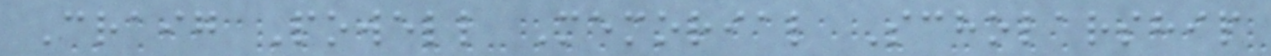Craig Powell Memorial Scholarship
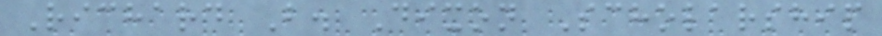Richard B. Dixon Scholarship
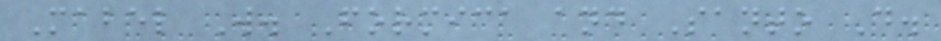Mabel W. Formica and Santo D.
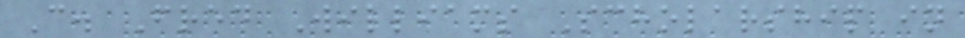C. Fred Williams Scholarship in
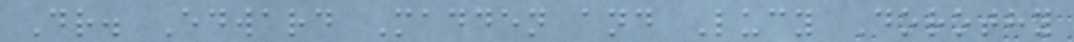Dr. Edward Madden and Lucy Dorothy
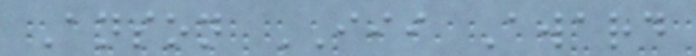Anson III Award
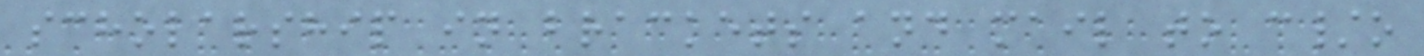scholarship in brackets and mail to c/o
